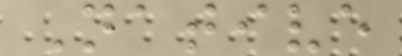Native
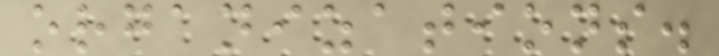organizations.
